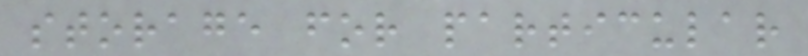storage for particular
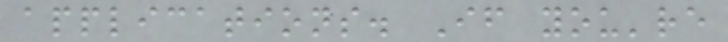applications. If you're
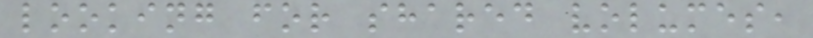looking for shared volumes,
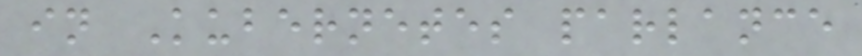in Kubernetes parlance
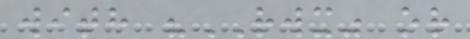with "RWX" or
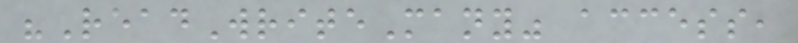"ReadWriteMany" access,
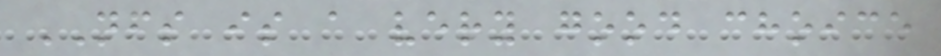NFS is a very good choice
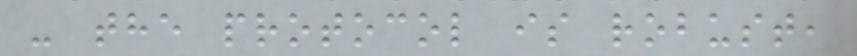- the protocol is robust,
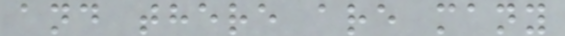and there are many
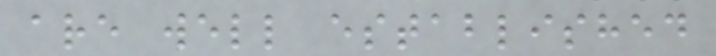are well established
